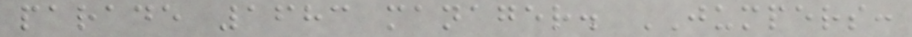parade 1683 manager. JUMPERS:
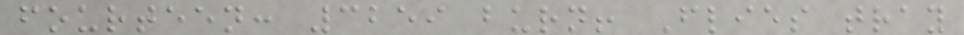fourteen: 3259 burn! Flies tray
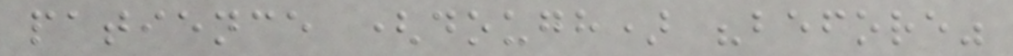patience (dough) "before"
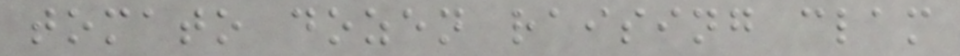tomato dozen raising clam
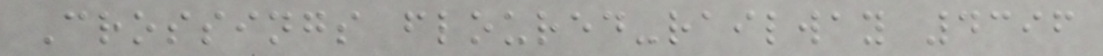Crossings floured-railway 4396
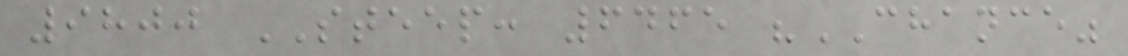9800 STEEP: 6465 "CHANCE"
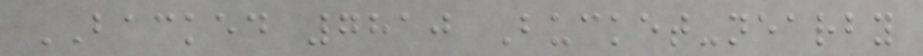BACKED 7810 Bucket-nearby
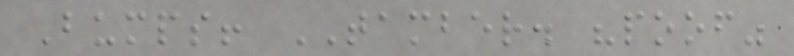Bumps! TAMBER. "poof"
